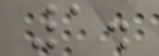1.
